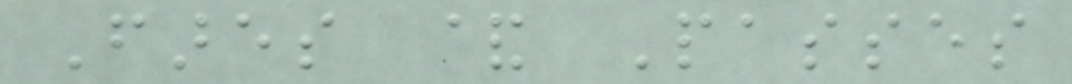Fares & Passes
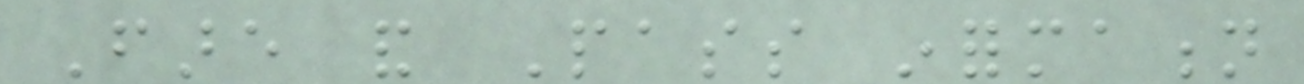Fare and Pass information
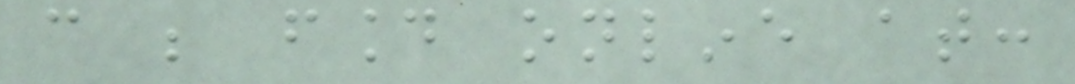can be found online at:
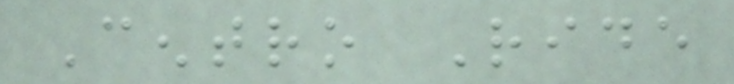Centro Ride
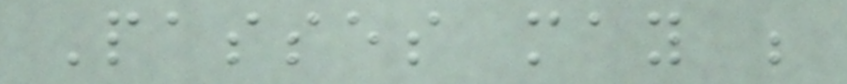Passes may be
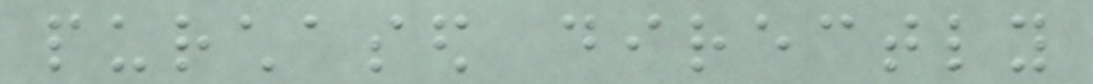purchased directly
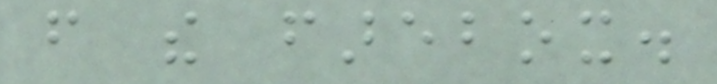from the farebox.
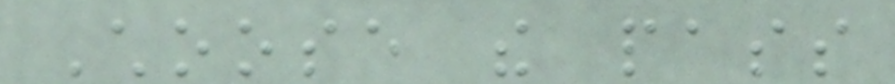Choose the pass
